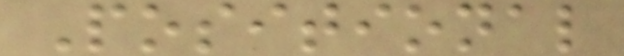Positional
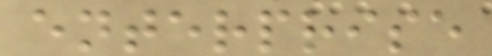enterprise
